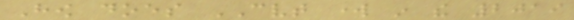How does CVT work in the 2019
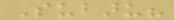Subaru?
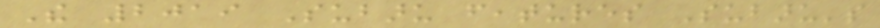The 2019 Subaru features Subaru's
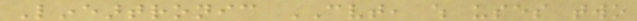Lineartronic CVT, which uses two
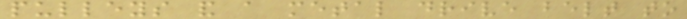pulleys and a metal drive belt to
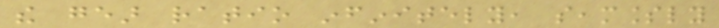the gear ratio infinitely, seamlessly
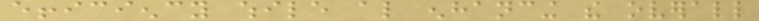efficiency while also enhancing the overall
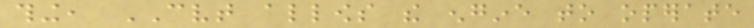thing, CVT allows the engine to operate
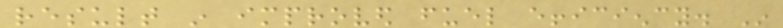result in improved fuel efficiency. In
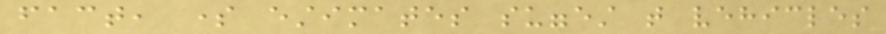fact, some estimates suggest that vehicles
